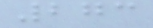273
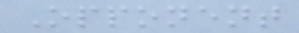Opponent
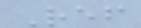Ref
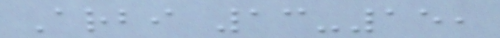Arbi 13-15,
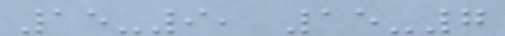15-9, 15-7
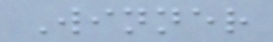Winner
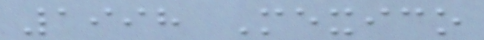1998 Mexico
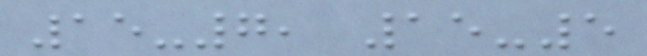15-7, 15-5
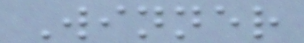Winner
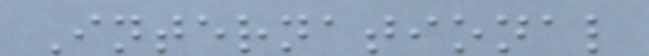International
